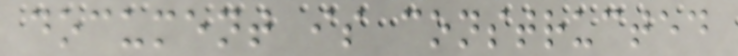document is constructed
